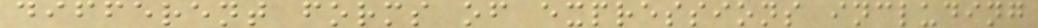different forms of expressions including
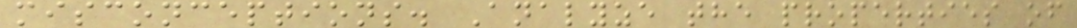misconceptions. Analyze the properties of
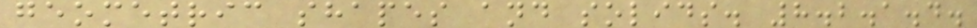geometric shapes and solids. 8.2.1.4.
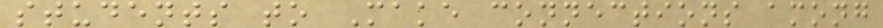students to Make connections among
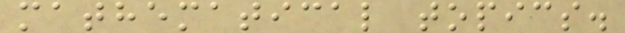mathematical topics.
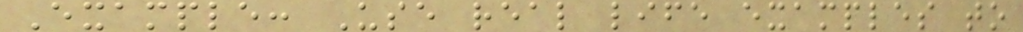Example: Use real life examples to
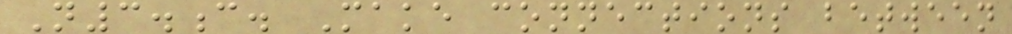N3.c. Make connections between
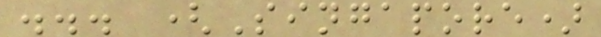... (Singapore)
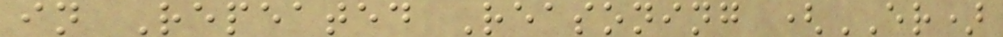in Repeated Reasoning (ER)
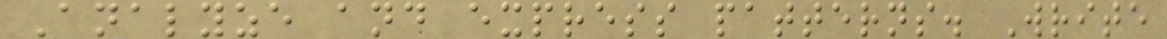Analyze and express patterns. Write
